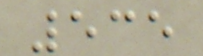535
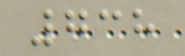738
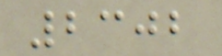2302
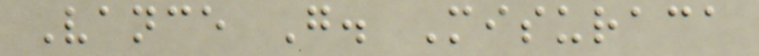Vance G. Misuraca
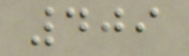409
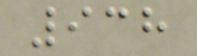938
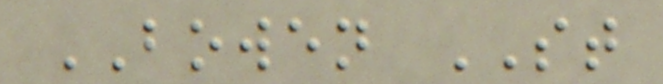BOWEN ST
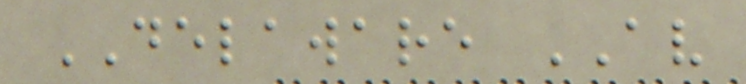DELAWARE AV
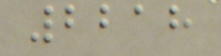2218
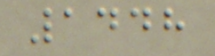1448
